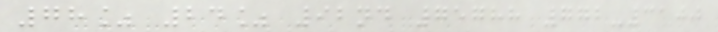78% 24% 92nd 75788 772-3100
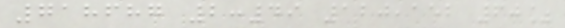718687 2:49 120,152 60%
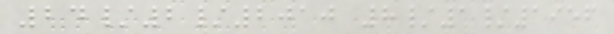24/2/2010 8/1/1956
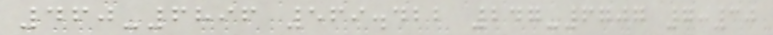460-6896 569.422 247-6707 7:30
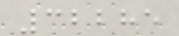32285
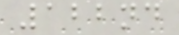122nd
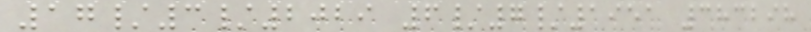17/3/2029 6/7/1951 383298
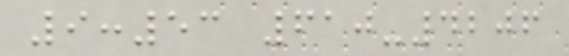9:53 610-4206
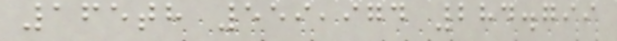165th 559,974 284.799
